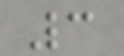3
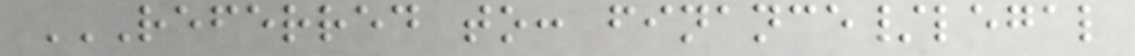REFERRED TO: FINANCE/LEGAL
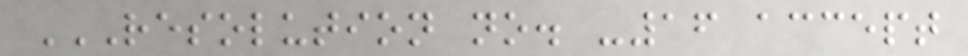RESOLUTION NO. -16 ACCEPT
